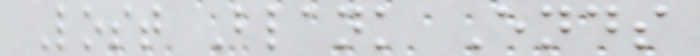Lost Blank Ends
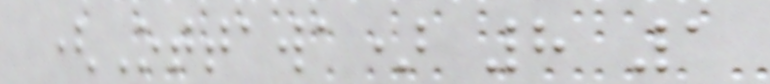(Ottawa) 8 1
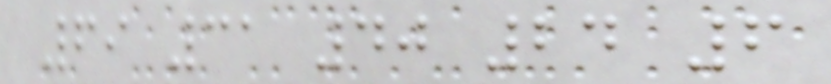69 31 40 24 6
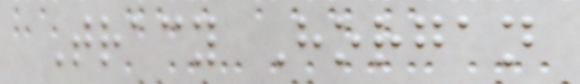Tracy Horgan
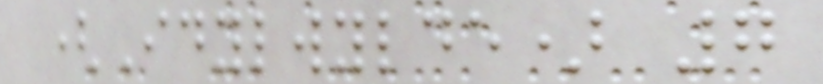(Idylwylde) 7
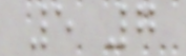5 7
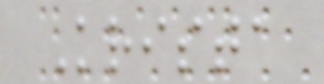Krista
